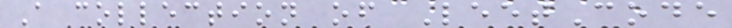A collection of LeetCode
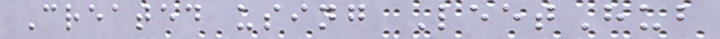Created using LeetHub
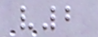v2
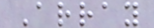Array
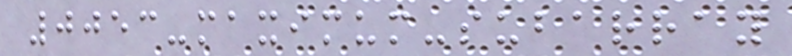0053-maximum-subarray
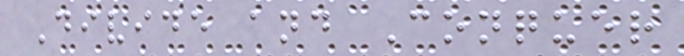Divide and Conquer
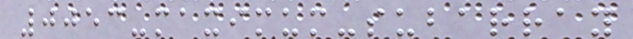0053-maximum-subarray
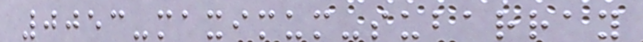0053-maximum-subarray
